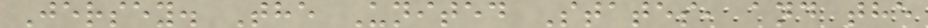Jersey. The United States, and the
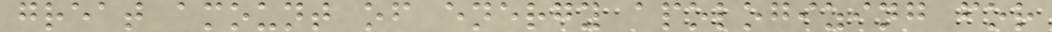great amount of energy apologizing for
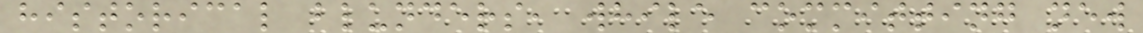historical blunders, while committing new
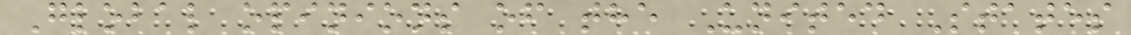Global opinions of the United States
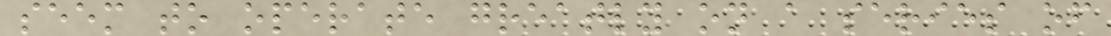seem to operate greatly on a series of
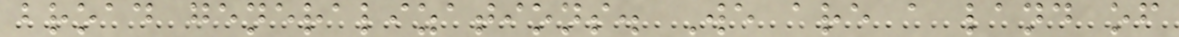broad generalizations. We are a land of
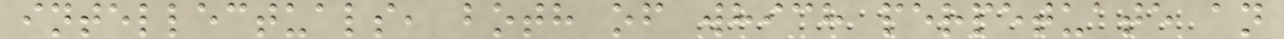intellectuals, both of which perpetuate an
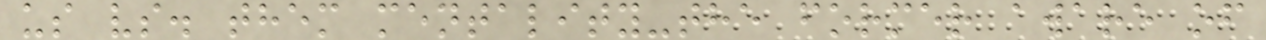us vs. them mentality-the former aware of
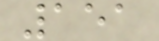151
